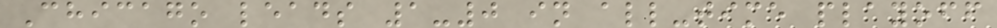Chicago leads 1-0 in all-time playoff
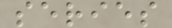series
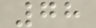78
